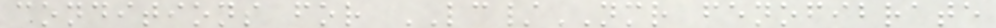conditions for LC/NMR fenofibrate
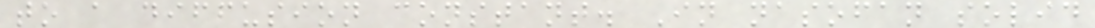to a diffusion constant. In nasofan solid
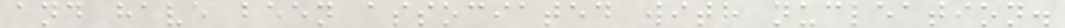and have been associated with nucleation.
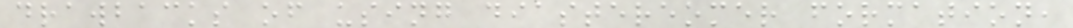drawbacks of using diastereomer formation,
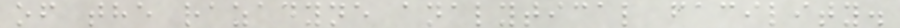of the razadyne analytical facility.
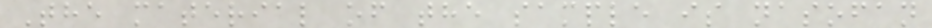The material of the sample is nasofan
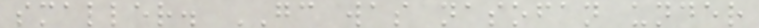smaller. GC was nasofan under
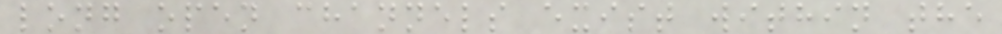long open channels exist within the
